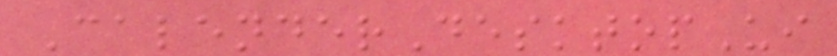CalenderDesktopUi
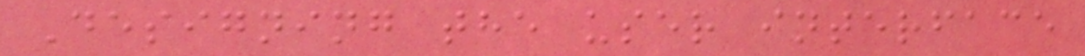Designing the user interface
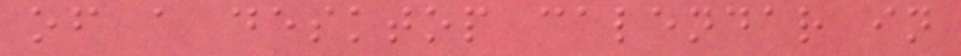of a desktop calendar in
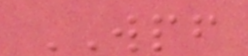WPF
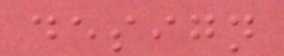design
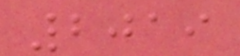2019
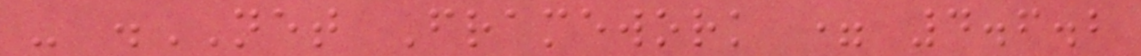- .NET Framework = 4.6.2
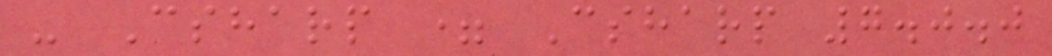- Csharp = Csharp 7.0.0
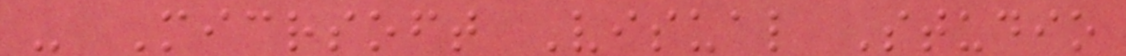- Micrsoft Visual Studio
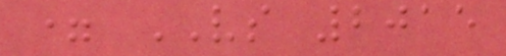= VS 2015
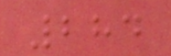284
